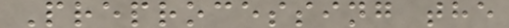Preprocessing the
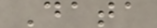Data
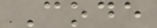Code
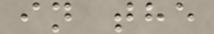in the
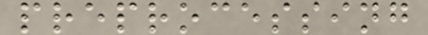preprocessing
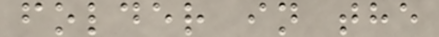folder in the
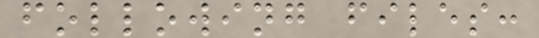following files:
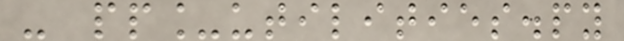- pp_utilities.py
